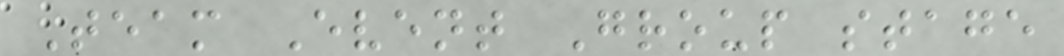Team Event Group stage
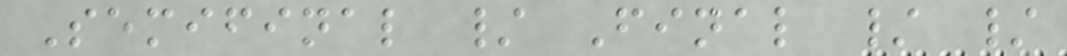Semifinal / Final / /
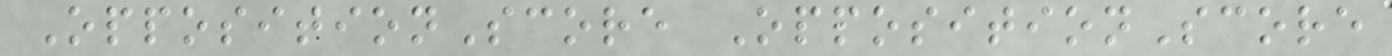OppositionScore OppositionScore
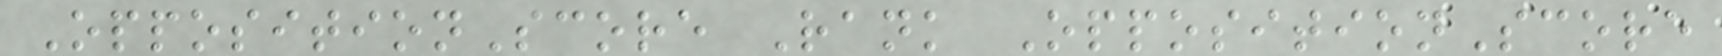OppositionScore Rank OppositionScore
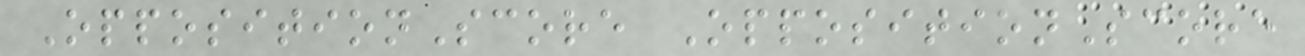OppositionScore OppositionScore
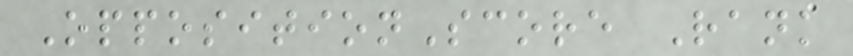OppositionScore Rank
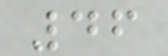46
